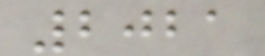2021
